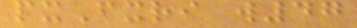pxFxri w47
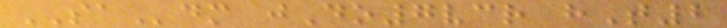SAdm jDo7vcr hT2
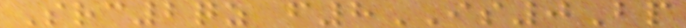Src2qz f8IS0Bp
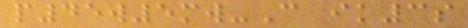p45w5mw-C ik3s
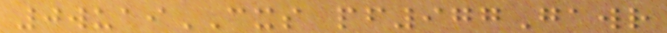0wuaiCXS pf977Gawr
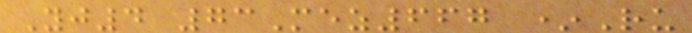Yj4 73Mez667 *Ru
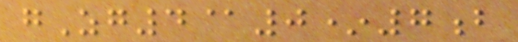gZg4@0*7b
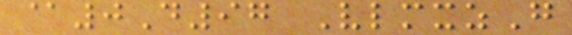@0D97 VlmxzG
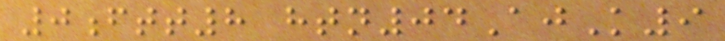0ftt8 htn04AjK9
